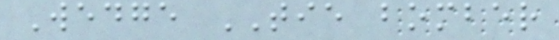Wedge TIE bomber
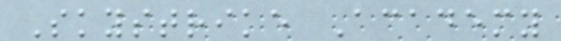Skystrike Academy
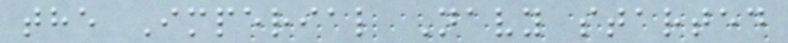the Imperial Navy started
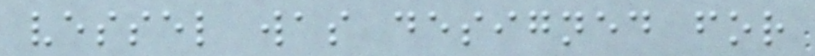vessel was designed for
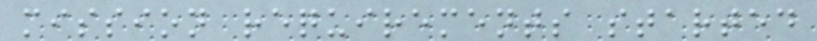mission requirements started
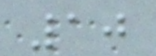10
